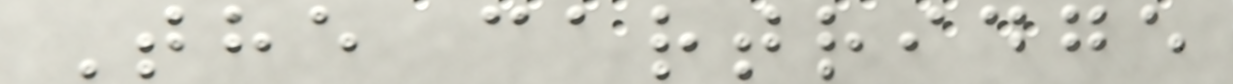The cartridge
